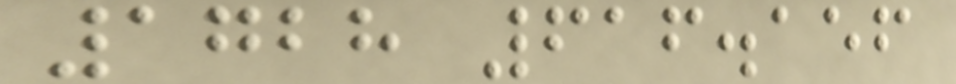1728 616.156
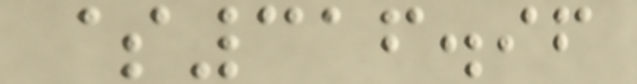$316.96
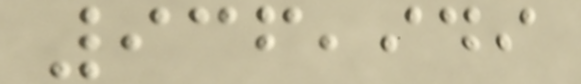936,949
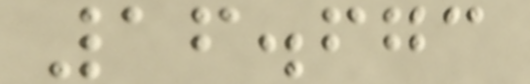16.673
